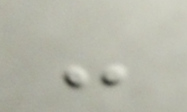-
